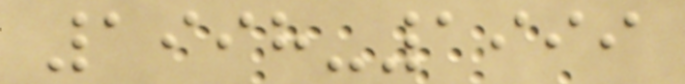1998-1999
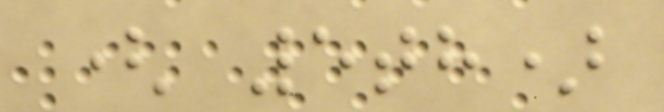( 5th)
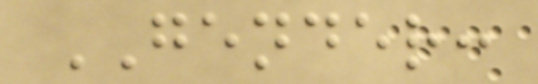GENDER:
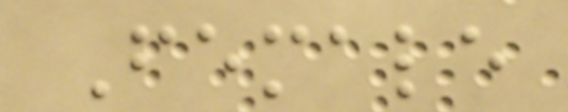Female
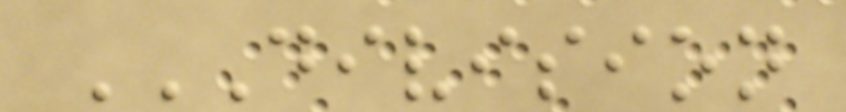DIVISION
